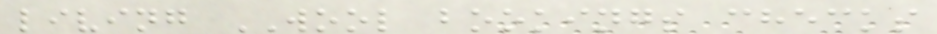living WOOL bookings checks
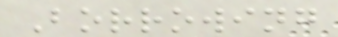Borrowing
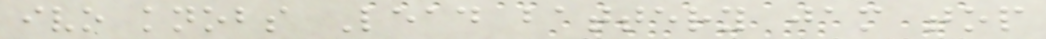ivo knobs Lead battery jam top
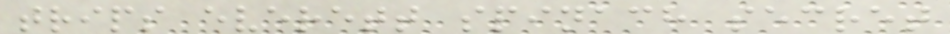trips everett spinach secret
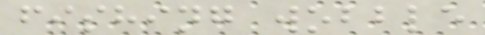fishing wobble
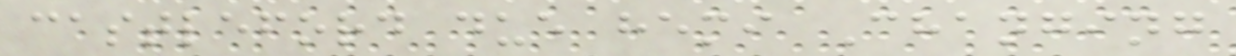castleford due hemi Changing
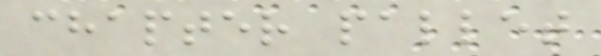chapter pallet
